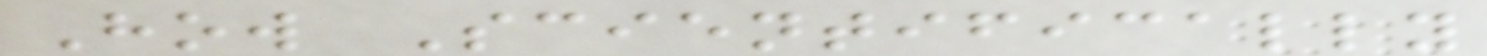How Scientifically
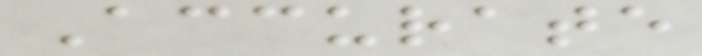Accurate
